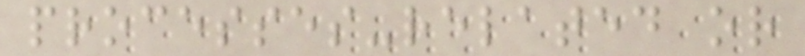processes-related or
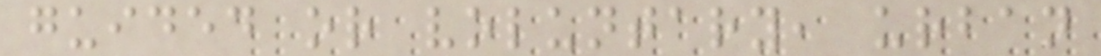guided or voluntary, urban
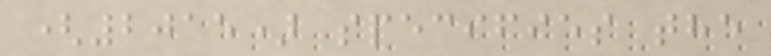(2015) specifies the
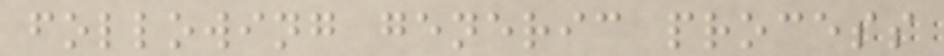following generic process
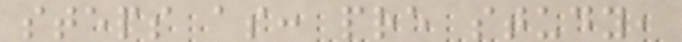steps as: pre study,
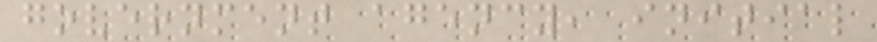government agency, initial
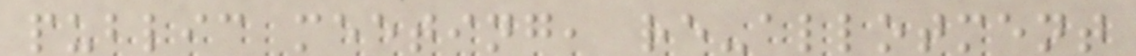public meeting, re-allotment
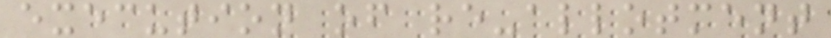execution of re-allotment
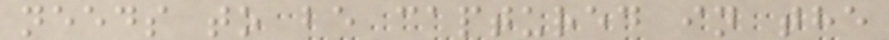needs to be captured in the
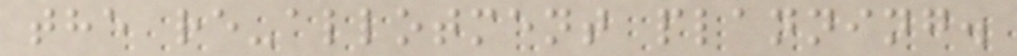the re-allotment planning.
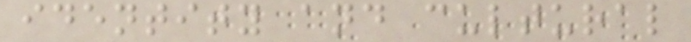identity and cultural
